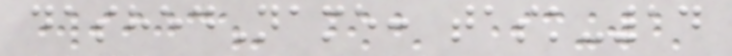dashedName: task-14
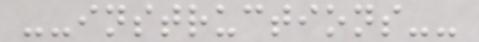--instructions--
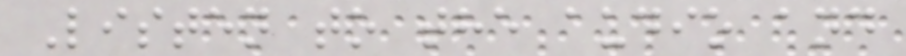Listen to the audio and
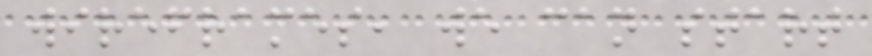wireframes, we can start
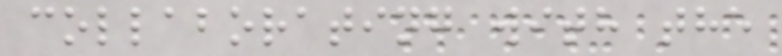collaborating with the
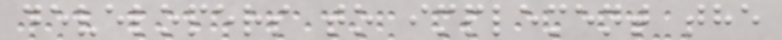developers to implement the
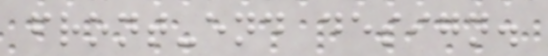front-end design.
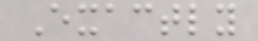Exactly
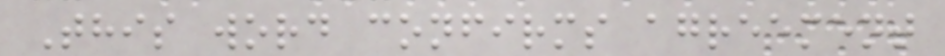This word confirms agreement
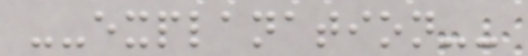--explanation--
